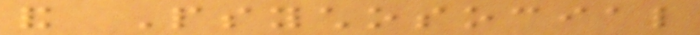and Psychosocial
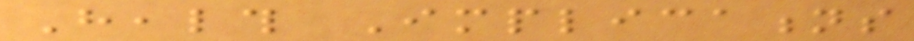Health Implications
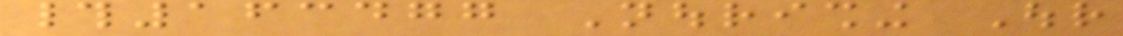#163477 Nourishing Our
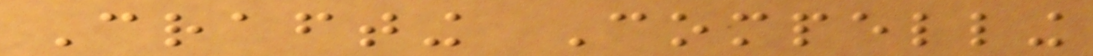Crafting Compelling
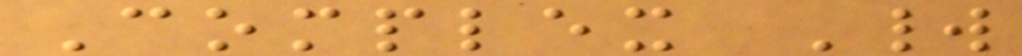Complex World
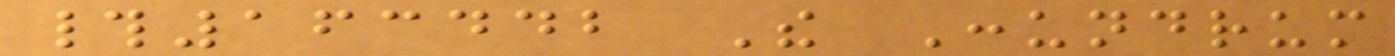#163442 The Conundrum
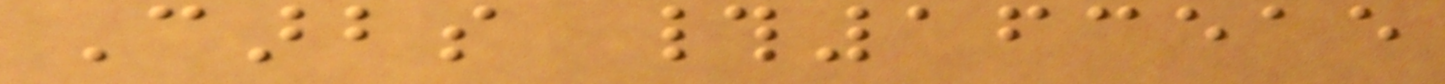Carbs #163515
